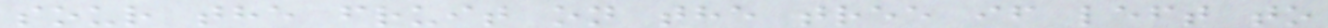sour the fruit on the tree if left to
